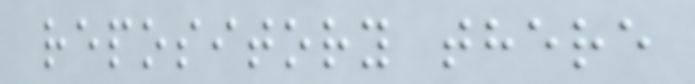repository there
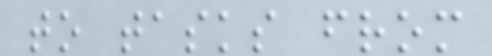to tasks from
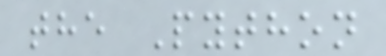the Python
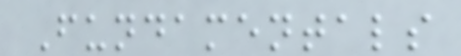Fundamentals
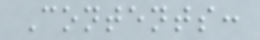Contents:
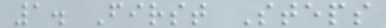1. First Steps
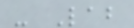- Lab
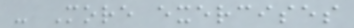- More exercises
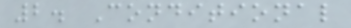2. Conditional
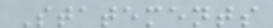Statements
